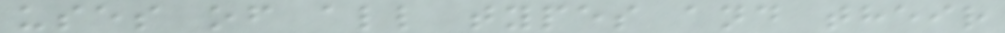uses of all types and their
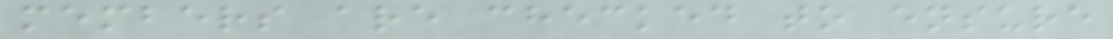members are checked to ensure
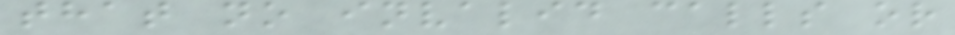that no invalid calls or
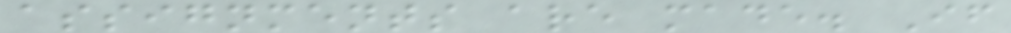assignments are made. If
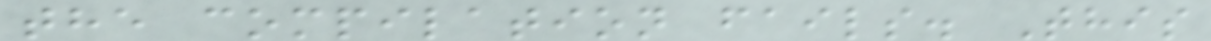the compilation fails. This
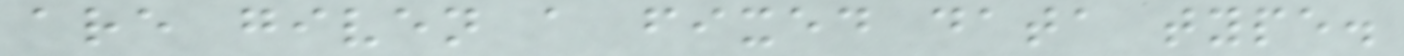are given a fixed data type.
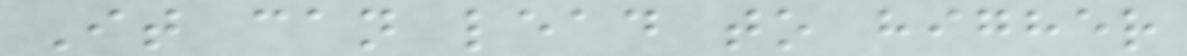It can lead to higher
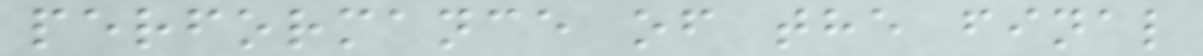performance of the final
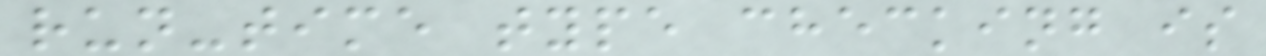run-time type checking is
